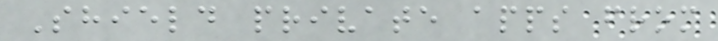Shield private apps from
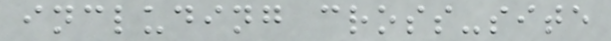including cross-site
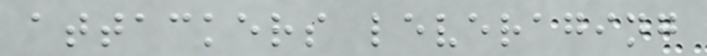attackers leveraging
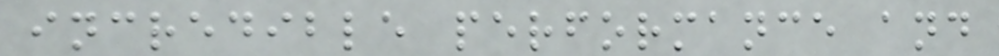incredible performance and
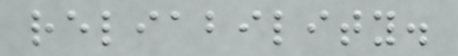reliability.
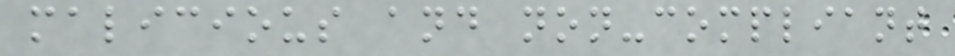malicious and non-compliant
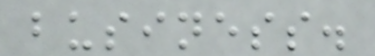business.
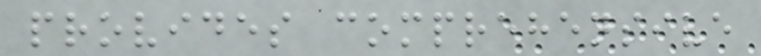provides comprehensive
